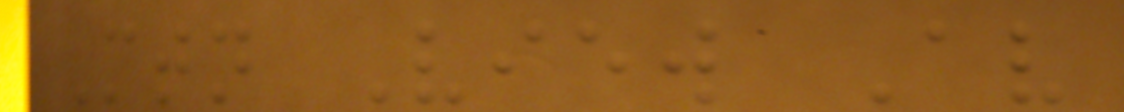Mtn View Av
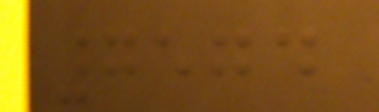7574
